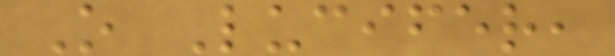O Lucifer,
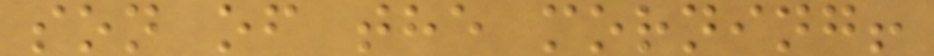son of the morning!
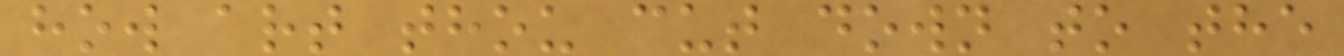how art thou cut down to the
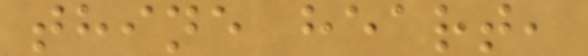thine heart,
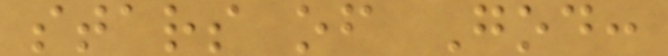stars of God:
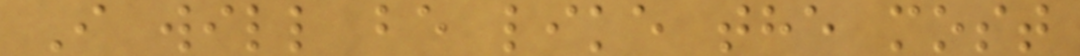I will be like the most
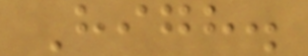High.
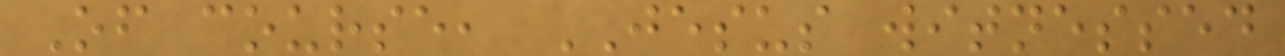Of course, JESUS witnessed
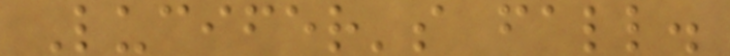Lucifer's fall.
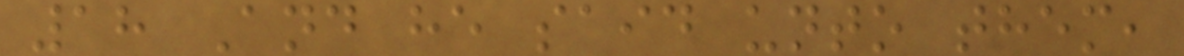18 And he said unto them,
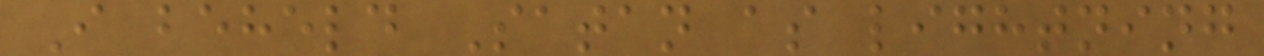I beheld Satan as lightning
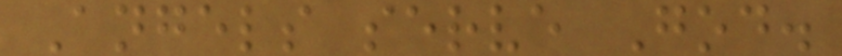Angels serve God.
